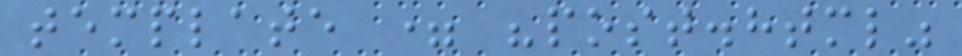template = "post.html"
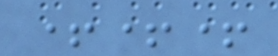+++
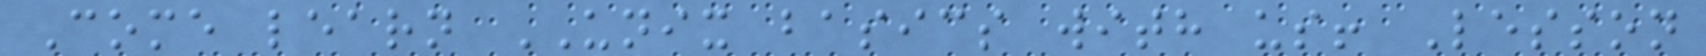Come learn UNIX basics with us! Lesson
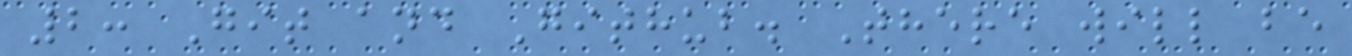2: Git and Github. There will be
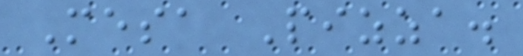Mesa Pizza.
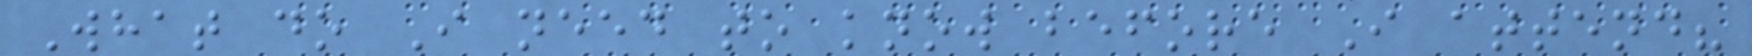What do I need to know before I attend?
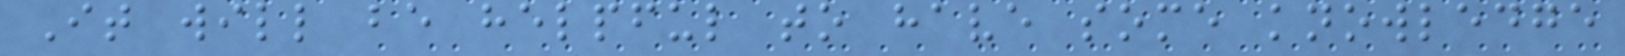It will be helpful to have some knowledge
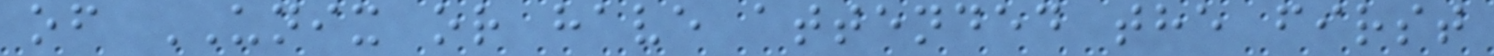of UNIX or have attended the first
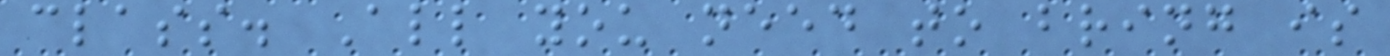class. All you need to bring is
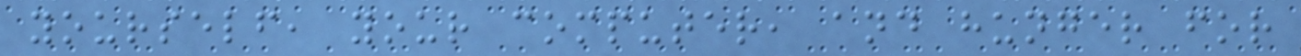yourself, your computer, and hunger for
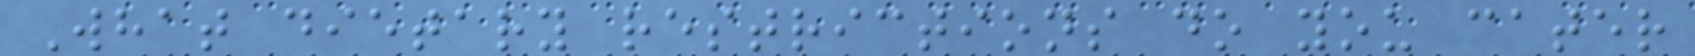What dietary restrictions do you cater
